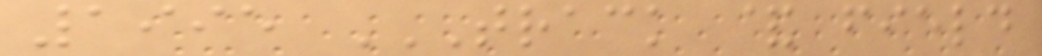1995 TRACK & FIELD
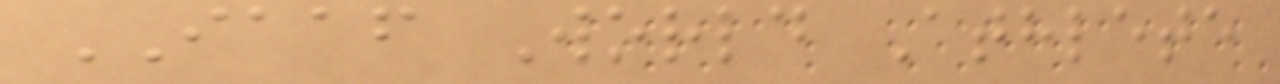IAAF World Athlete
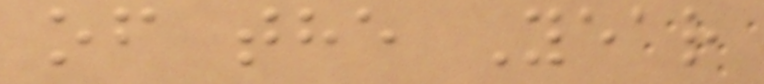of the Year
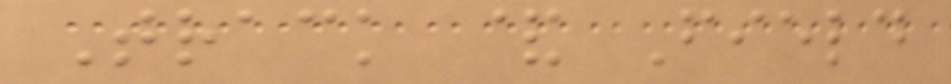Track & Field
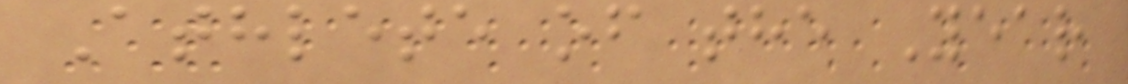Athlete of the Year
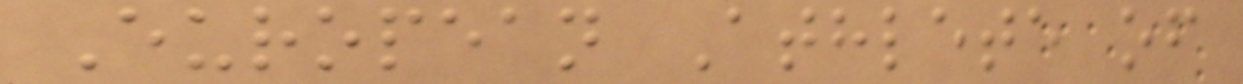European Athlete of
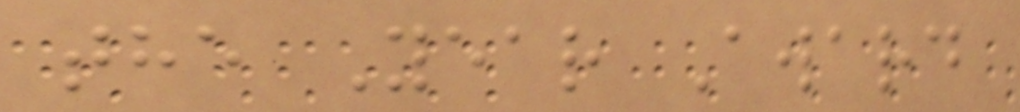the Year Award
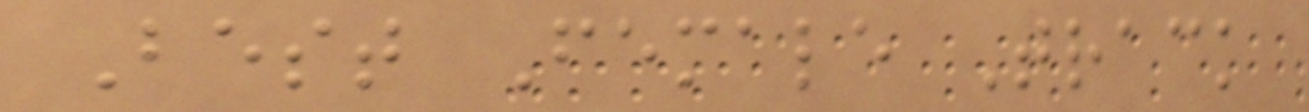Best Female Track
